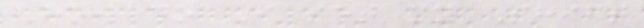How do I set my Shift
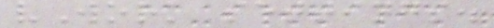vWork settings.
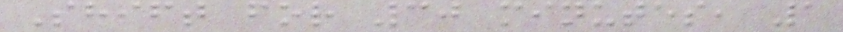Shift for 30 minutes, 1
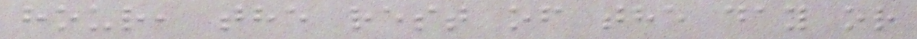hour, the rest of the day or
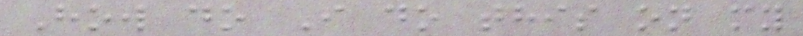How do I do this on my
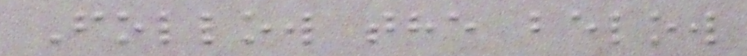Follow the below
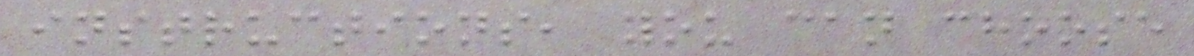instructions, you can choose
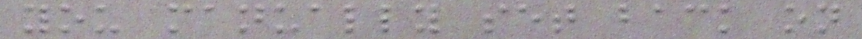you manually set back on
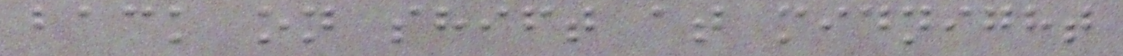back on shift at midnight
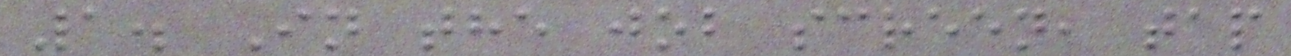1. In the job screen, tap
